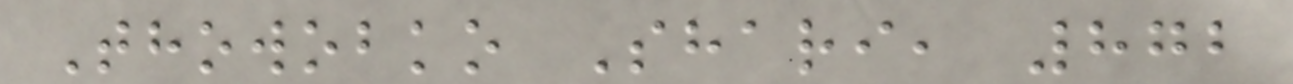Thowobko Shari, 872
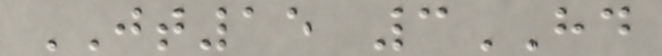JT15 3HD
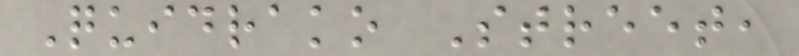Quidrako Street,
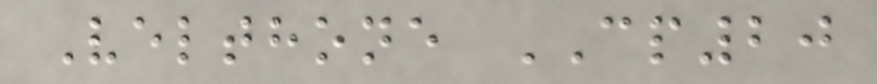Velthone CP20
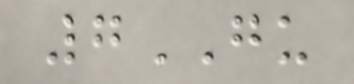7GU
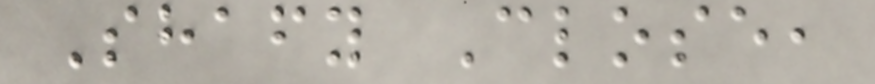Shafy Close,
